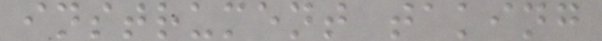instrument taking
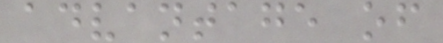advantage of
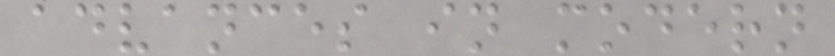advances in modern
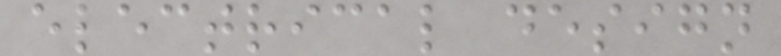electrical design
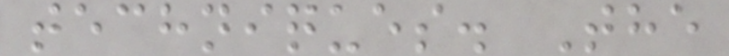techniques. The
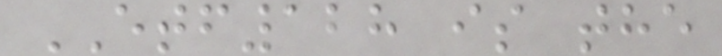ETF128 is the
